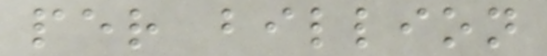per billion
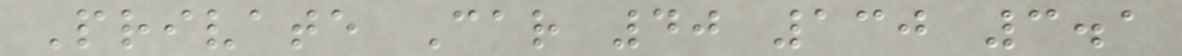Private Car 40 130 3.1
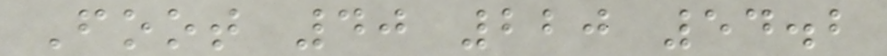Foot 40 220 54.2
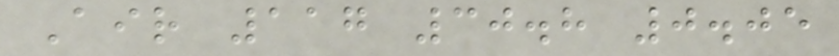Air 117 30.8 0.05
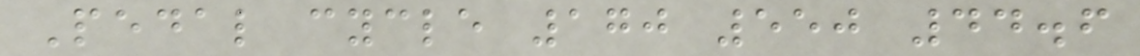Pedal cycle 170 550 44.6
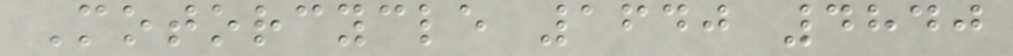Motorcycle 1640 4840
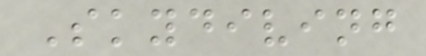Skydiving
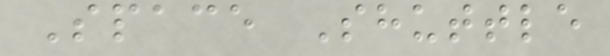Space Shuttle
